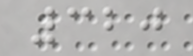320
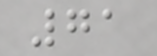71
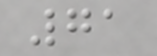71
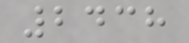2438
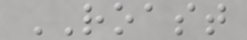ROAST
